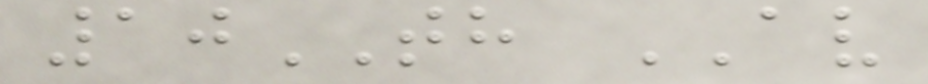10TH AV
